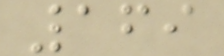169
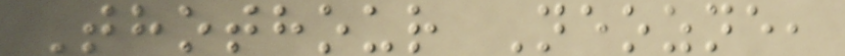Thothour Neozne,
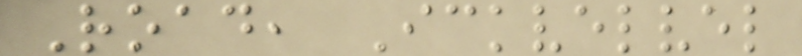Road, Ickvelvel
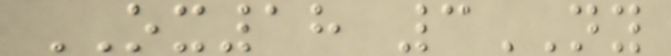OX18 3NY
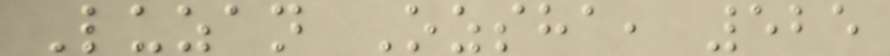Luzan Ozsha, 525
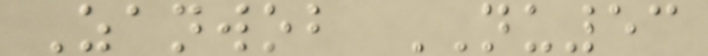Zanwob NU53
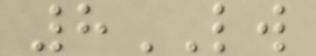8LW
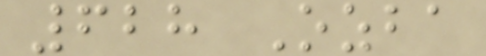628 Ozba
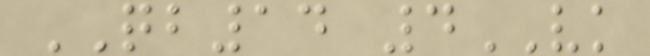QB14 4VK
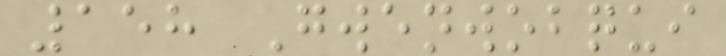158 Gwenwobqui
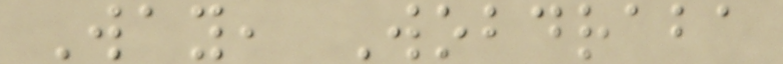Way, Wobdraba
